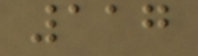117
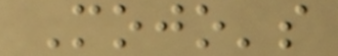Mojo's
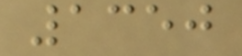1350
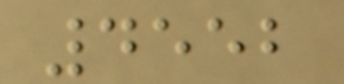4552
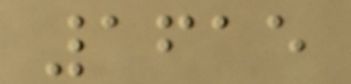1615
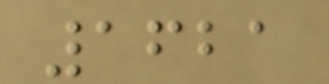1621
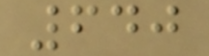640
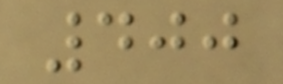400
